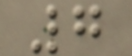7
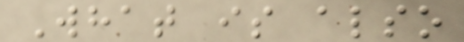What is also
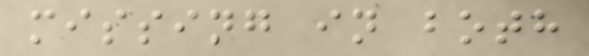missing in both
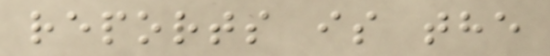reports is the
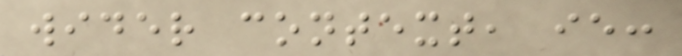wider context, ie:
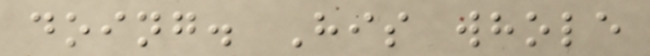doing. His whole
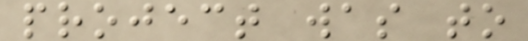project was to
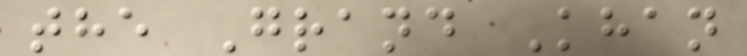the Grand Khan
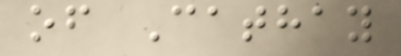of Cathay
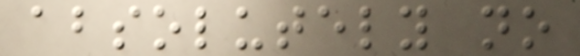absolutely no
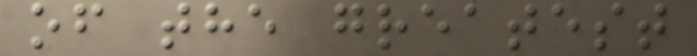of the greatest
